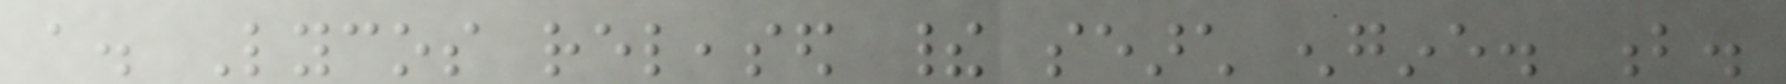a. Lycos released their search engine. b.
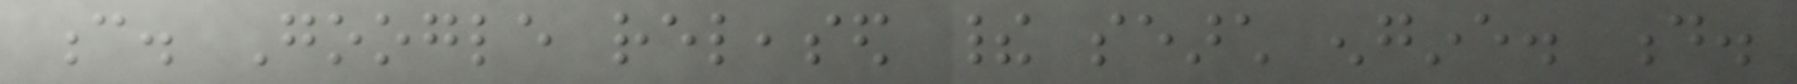c. Google released their search engine. d.
